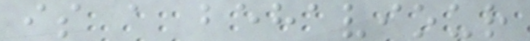is a behaviour
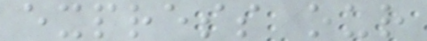express our
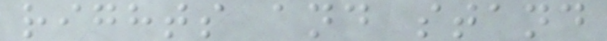rights and stand
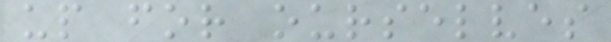up for ourselves
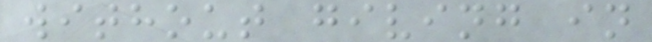without giving in
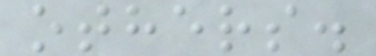others.
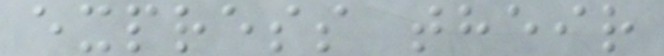express their
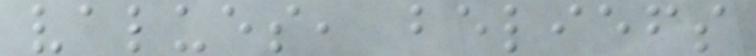values, beliefs
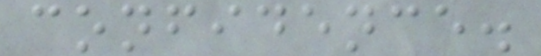confidence.
